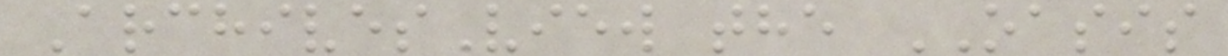ArchivesView the OASIS
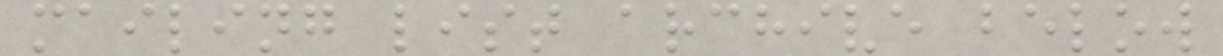mailing list archive below
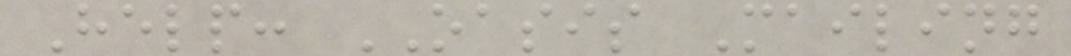Help: OASIS Mailing
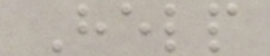Help
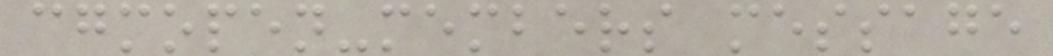cgmopen-members message
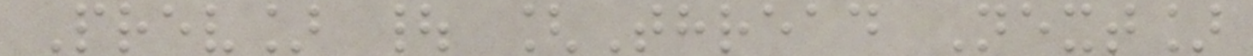Prev] | [Thread Next]
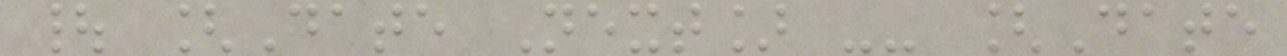| [Date Next] -- [Date
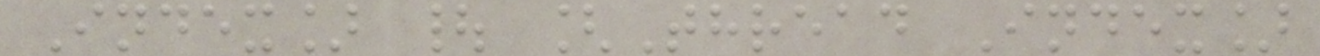Index] | [Thread Index]
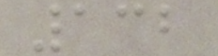132
